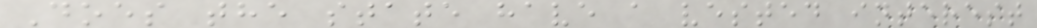Does the state have a vested interest
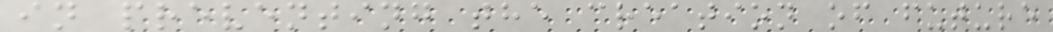in preventing the creation of future
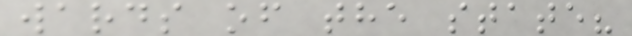wards of the state?
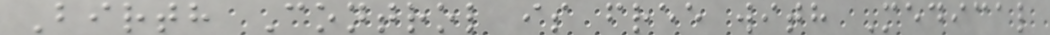Birth Control is free with Medical
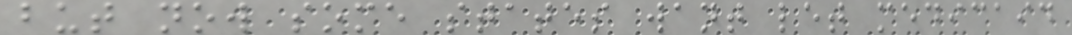but now some states want let medicaid
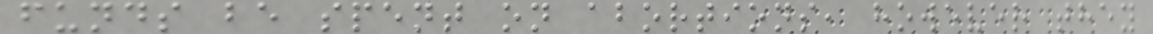funds be spent on abortions, however they
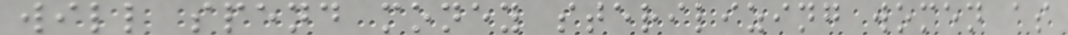will spend money sterilizing women as
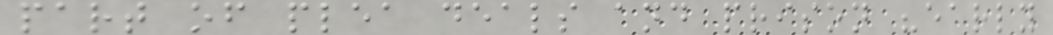part of plea deals and prison "early
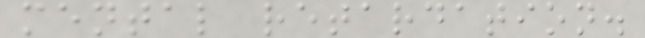mental retardation.
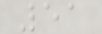51
